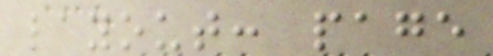layout: page
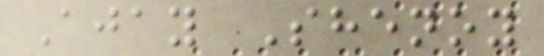Ajay Shenoy
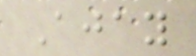Ajay
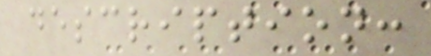description:
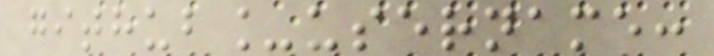github_username:
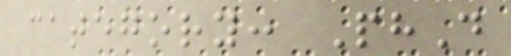category: PhD
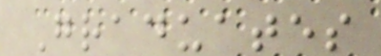Graduates
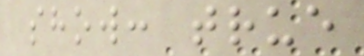show: true
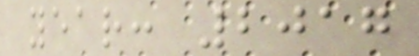year: 2017
